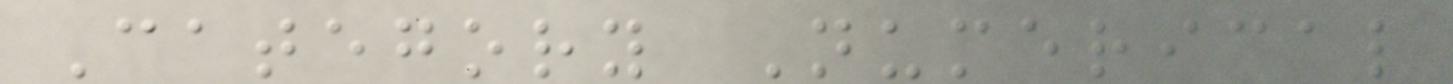Category Numerical
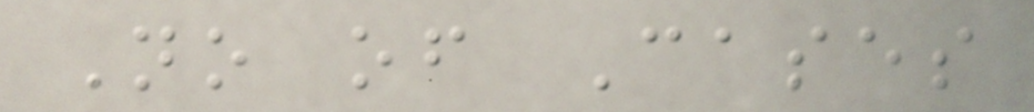No of Cases
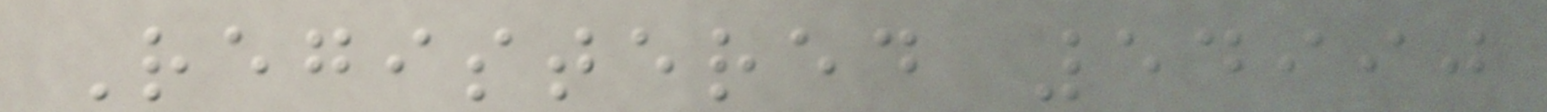Registered 54990
